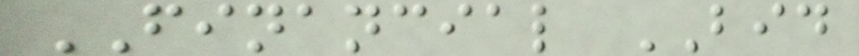FINANCIAL BID
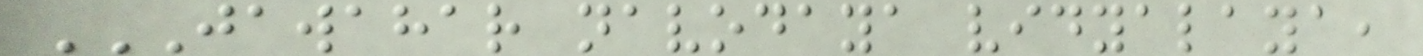JAWAHAR NAVODAYA VIDYALAYA,
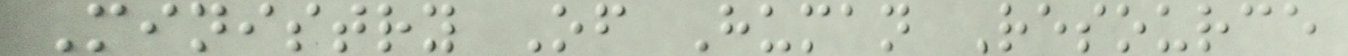Ministry Of Human Resource
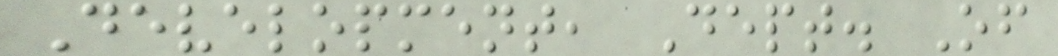Development, Dept. Of
